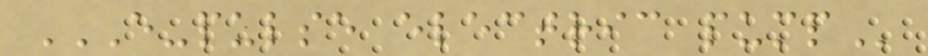E-PULSE ELECTRIC PUMP
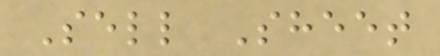Sell Sheet
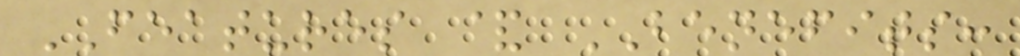FEATURES & BENEFITS:
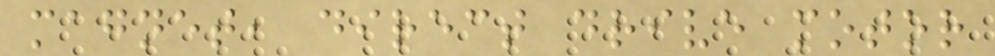magnet, direct drive motor
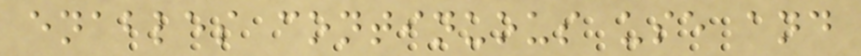enables continuous use and
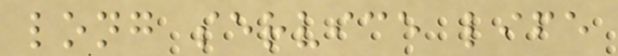long service life
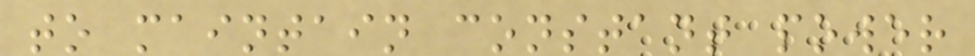to maintain constant power
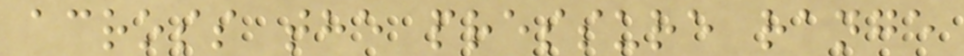across the pressure range
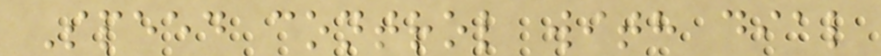Speed control with dial
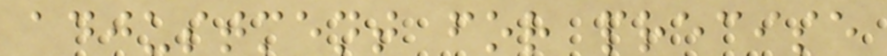adjustment for precise
